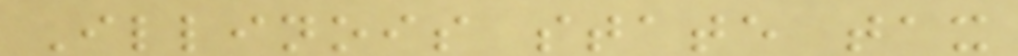Illinois state tax
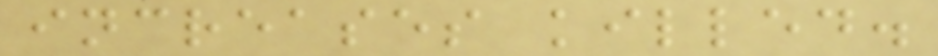increases killed.
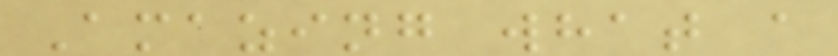Amazing what a
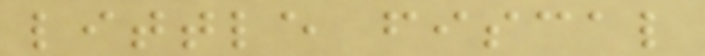little fiscal
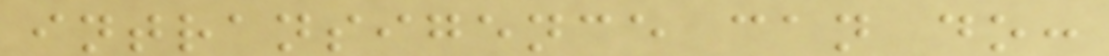intransigence can do:
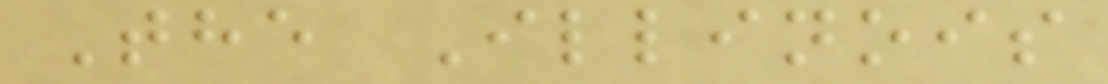The Illinois
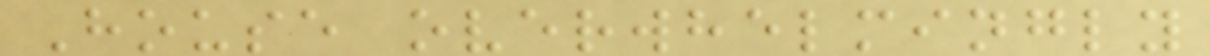House overwhelmingly
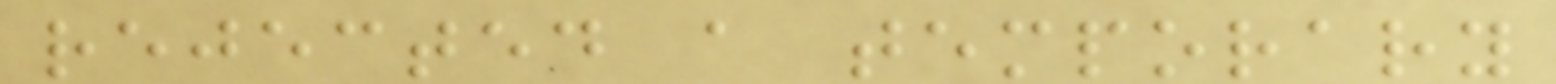rejected a temporary
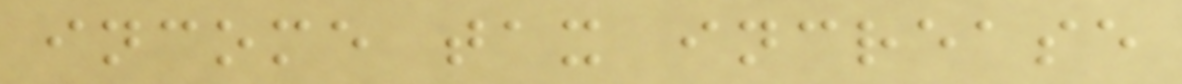income tax increase
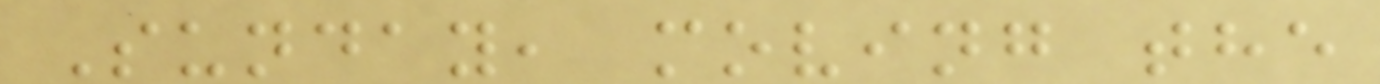Sunday, moving the
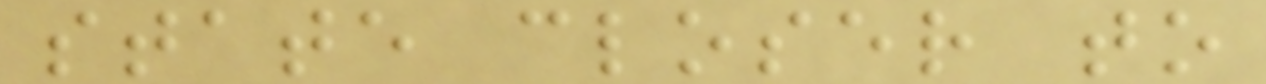state closer to
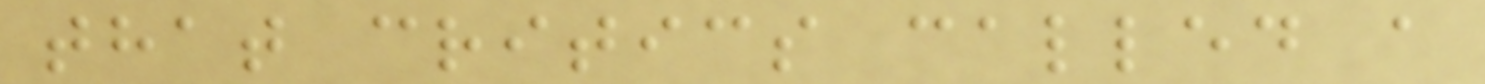that critics called a
